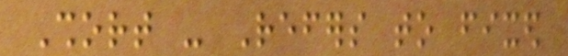Short - Refers to fixed
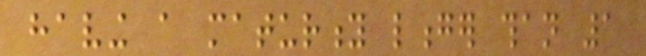having a maturity longer than 1
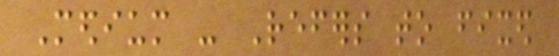Medium - Refers to fixed
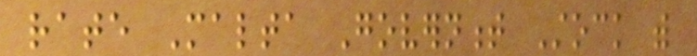rate Malta Government Stock with
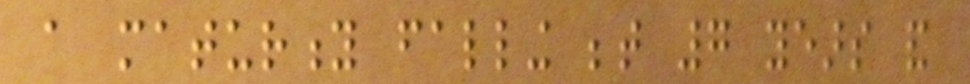a maturity falling between 7 years and
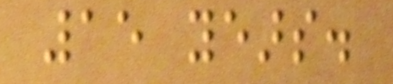15 years.
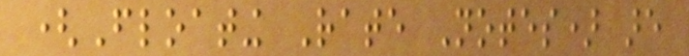(Floating Rate Notes) are
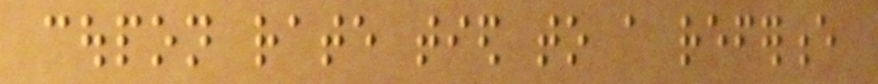coupon rate tied to a reference
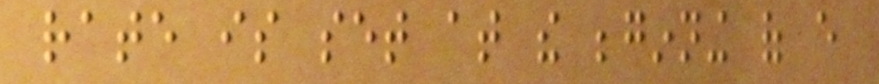rate is set at the beginning of every
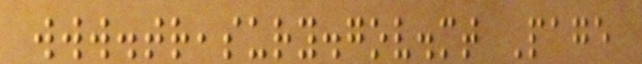www.treasury.gov.mt Page
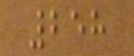258
